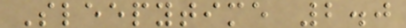Sleepytime 2.0
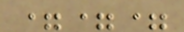===
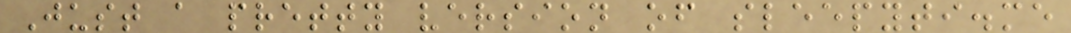Just a pretty version of sleepyti.me
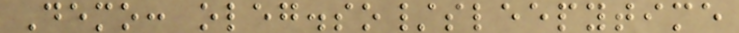Demo: oleg.so/sleepytime
